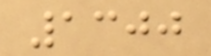1300
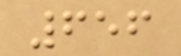656
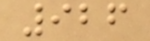926
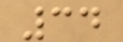34
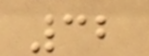32
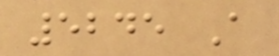5245 A
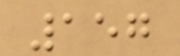157
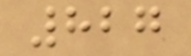827
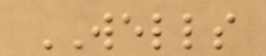WELLS
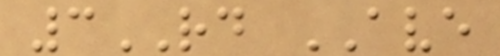3RD AVE
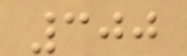300
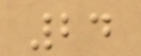24
